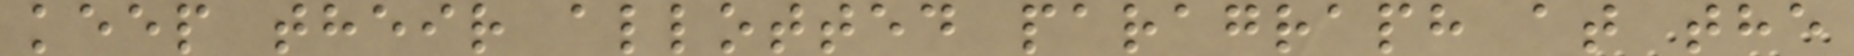keep their allotted paragraph at the
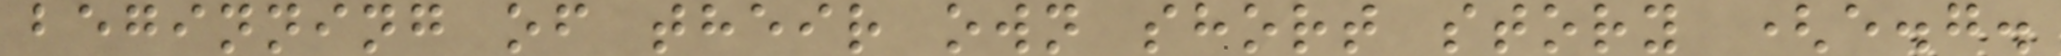beginning of their own short story (e.g.
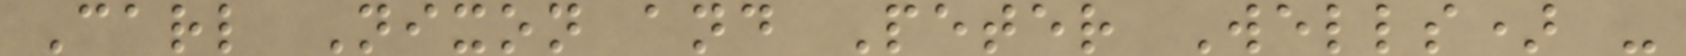Carl Nixon and Peter Wells) -
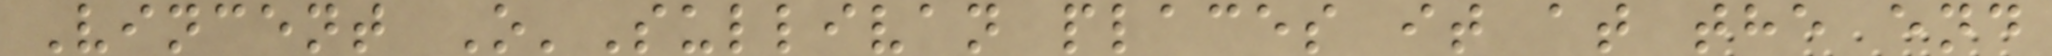Vincent O'Sullivan places it at the end
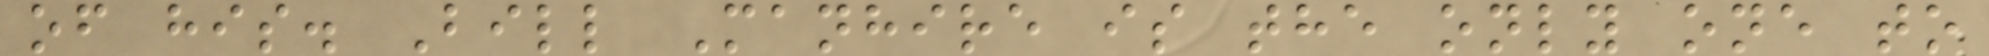of his. Bill Manhire is the only one to
